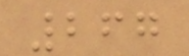267
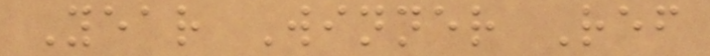Year Winner Ref
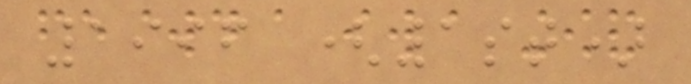1996 (1st)
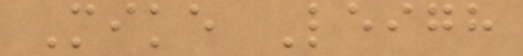Mike Leigh
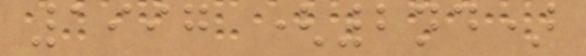1997 (2nd)
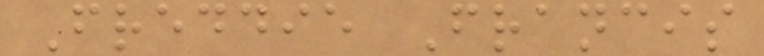Freddie Francis
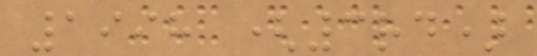1998 (3rd)
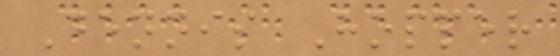Dennis Hopper
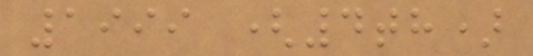1999 (4th)
